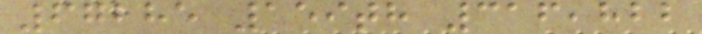67285 159th 316,822
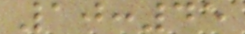10:45
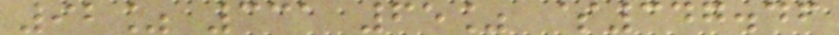92% 331 65% $347.46
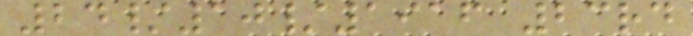24/10/1916 23rd
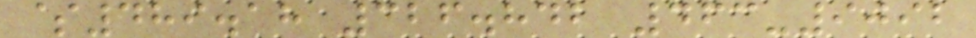$489.18 326.842 463-9092
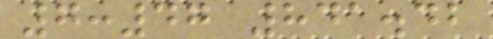7:47 841.42
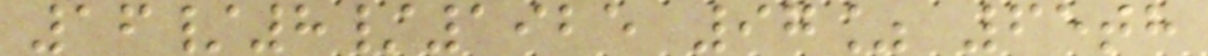16/8/1925 97% 65th
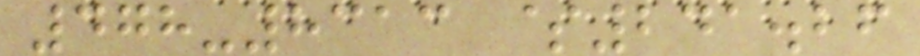478-8313 $241.26
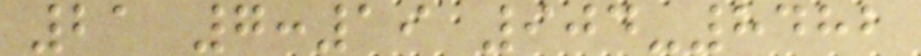21 7:19 904-8482
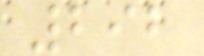292
